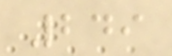249
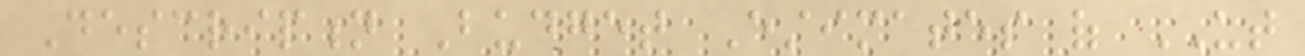Description Budget Estimates of UT
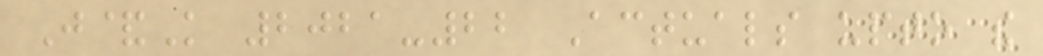J&K 2021-22 Actuals upto the
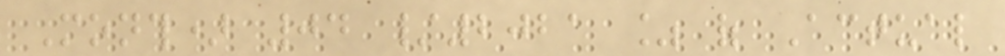Month) 04 /2021 % of Actual
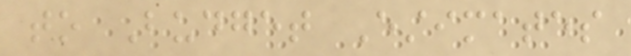to Budget Estimates
